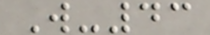W-43
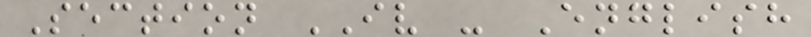Section IV - English
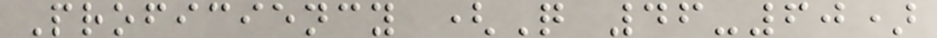Proficiency (Q 46-60)
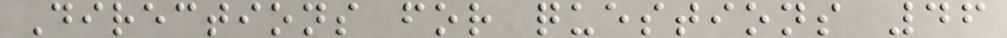Directions for questions 46
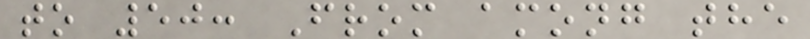to 50: From among the
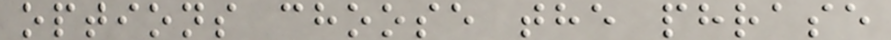options choose the phrase
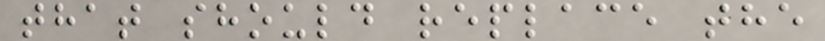that should replace the
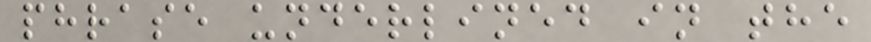phrase underlined in the
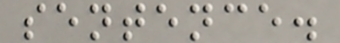sentence.
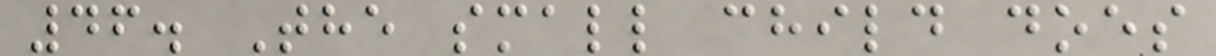46. The small child does
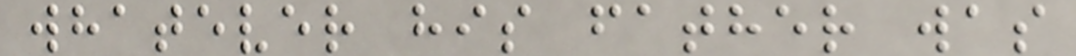whatever his father was
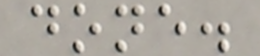done.
